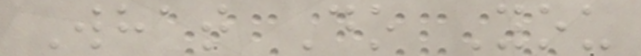What Do You
